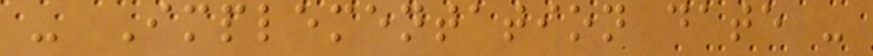- Implementation date -
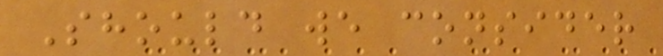Should we consider
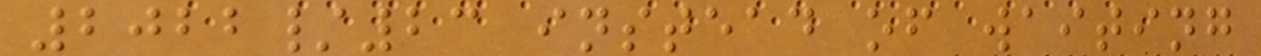2022/23 instead of waiting
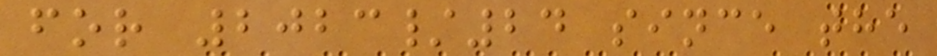for 2023/24 since the
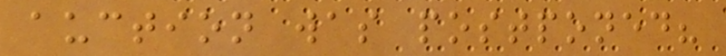auction was postponed?
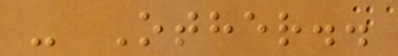- Other..
